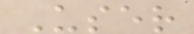User
